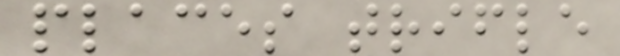places trifle
